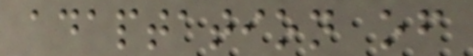adaptation of
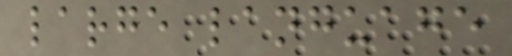large language
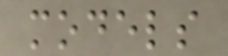models
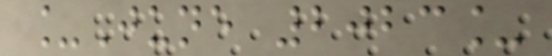_June 2023_
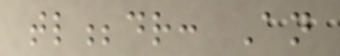tl;dr: An
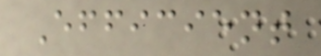Efficient
